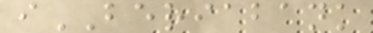iBERIABANK
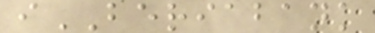iBERIABANK
